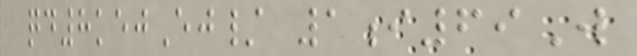qd8kejEj/ 1i69W
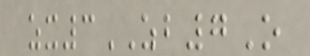zx3ZB7O
